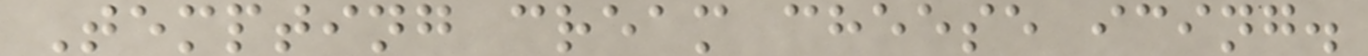Tempting cream cheese icing.
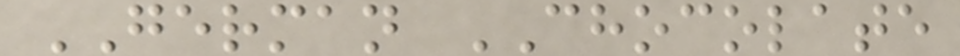GERMAN CHOCOLATE
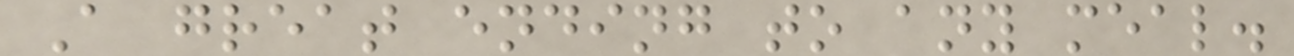A great ending to any meal.
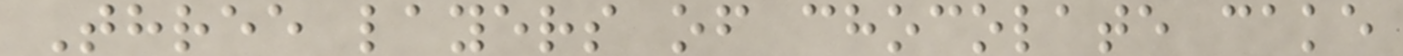Three layers of chocolate cake
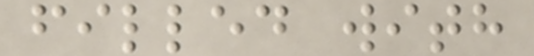filled with
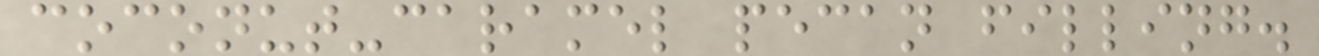coconut-caramel pecan filling.
